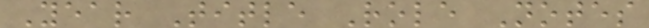Year Title Role Notes
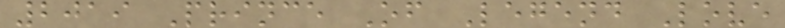2019 Prince Of Legend Love
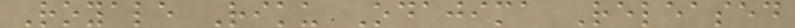Royale Riku Odajima Released
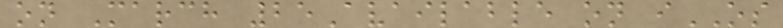on March 25Available on iOS
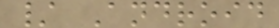/ Android
